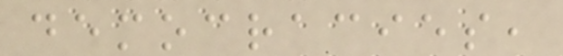democracies,
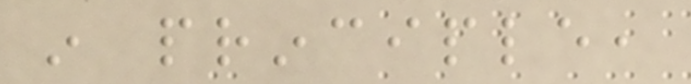in principle,
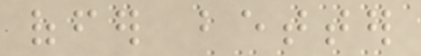offer better
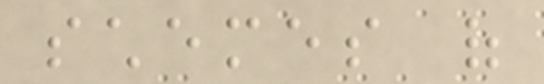schemes of
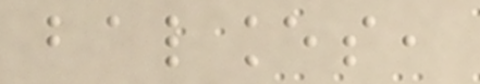balances,
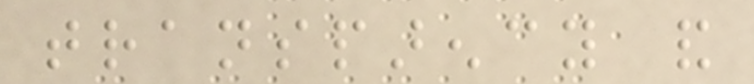transparency and
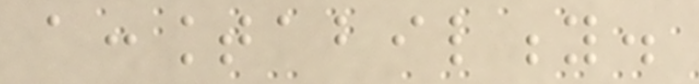accountability.
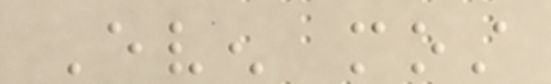Even most
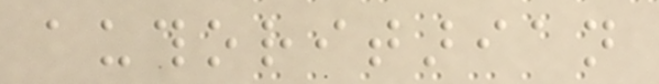authoritarian
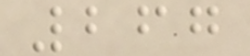267
